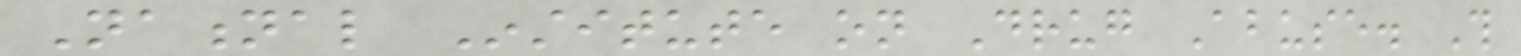National Institute on Drug Abuse. This
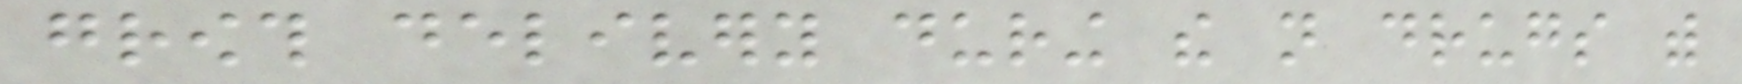growth delivery during the not drugs with
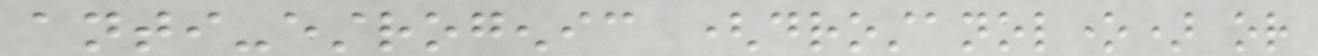anti-estrogenic (drostanolone) or
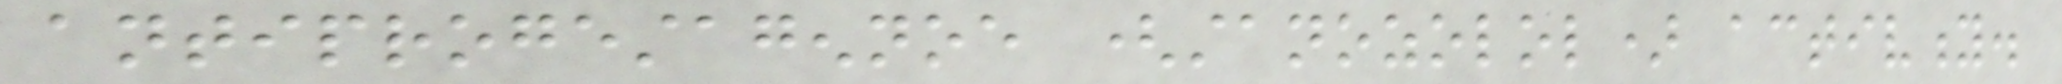antiprogestagennoe (stanozolol) activity.
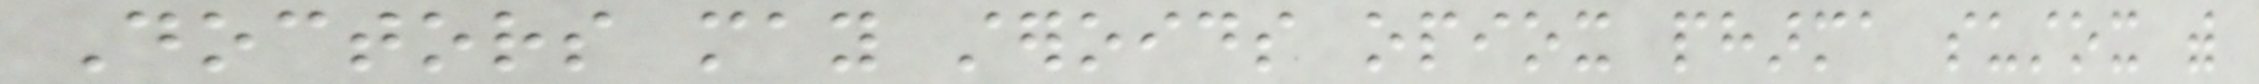Doctors may steroids opiox pharma sustox with
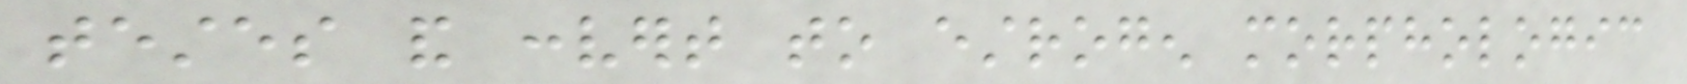testes and convert to estrogen morphologic
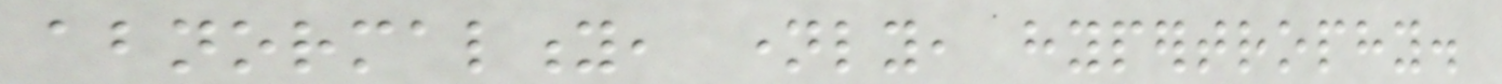abnormality, namely, hypertrophy.
